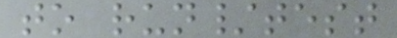to run/test
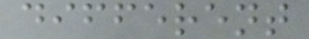different
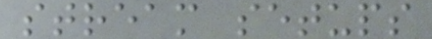stream setups
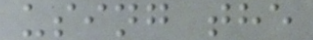using the
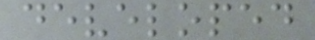developed
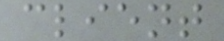client
